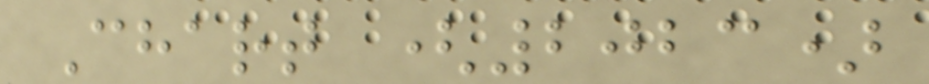Chart (2023)
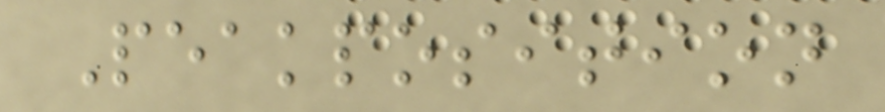Peakposition
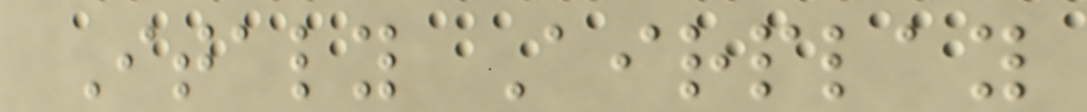Italy Airplay
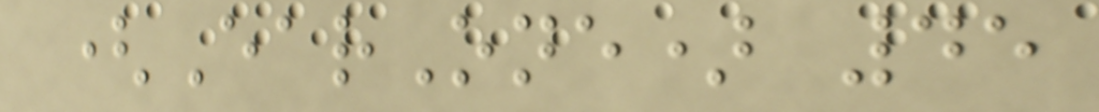(EarOne) 45
